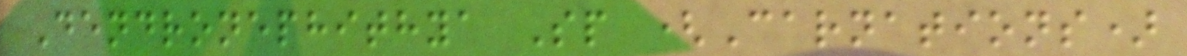Dendronephithya Sp (Carnations)
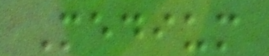Medium
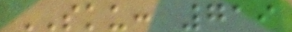SKU: 719
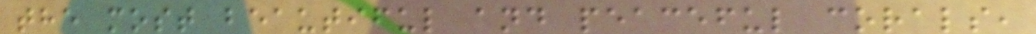the most beautiful and peaceful corals,
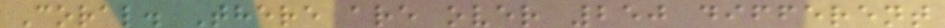Coral. There are over 250 different
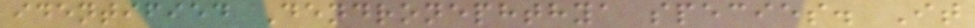identified Dendronephthya species. It
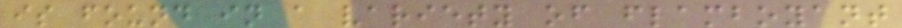is found in a variety of flamboyant
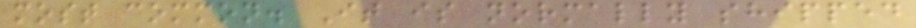most common. It is normally shipped
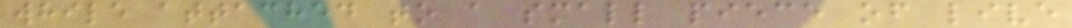while attached to a small piece of live
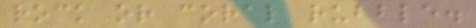rock or coral rubble.
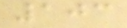103
